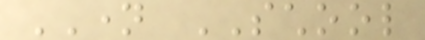NAME SCHOOL
